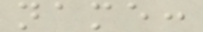name:
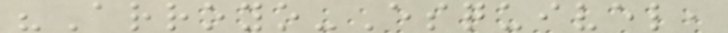"Arroyo-Esquivel,
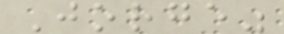Jorge"
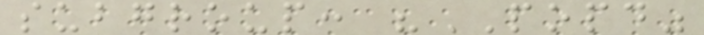subgroup: "POPD"
